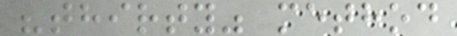"thirty" method
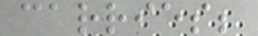carries;
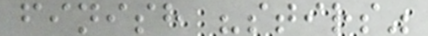finish "stirs"
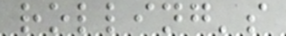rolling's
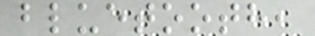bluetooth,
